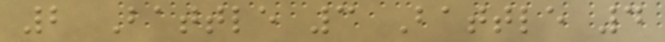2 Battle 3 Battle 4
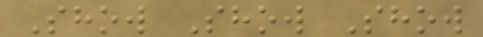Show Show Show
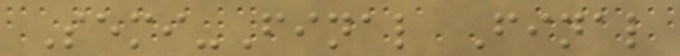Semi-Final Final
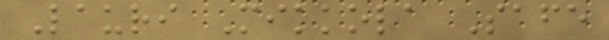Lauri Mikkola Safe
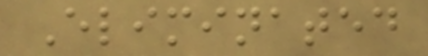Eliminated
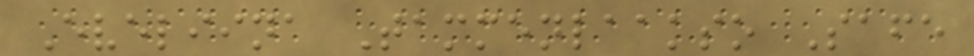Eveliina Tammenlaakso Safe
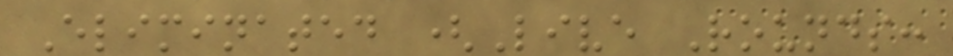Eliminated (Live Rounds:
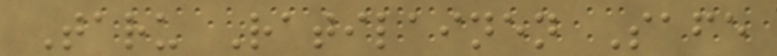Taru Ratilainen Safe
